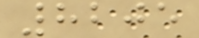8205
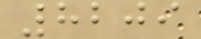8209
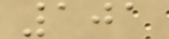101
